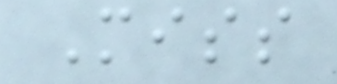Miss
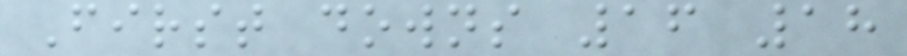First downs 16 18
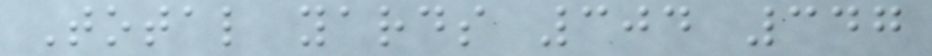Total yards 304 347
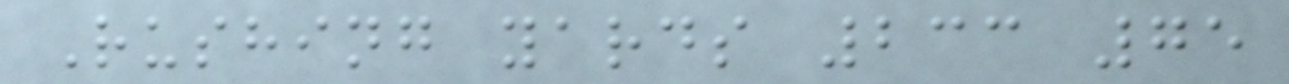Rushing yards 233 75
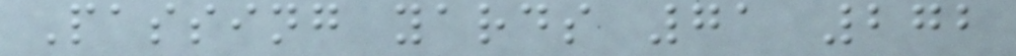Passing yards 71 272
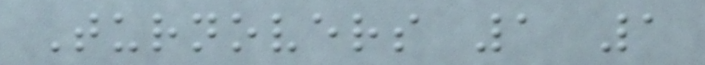Turnovers 1 1
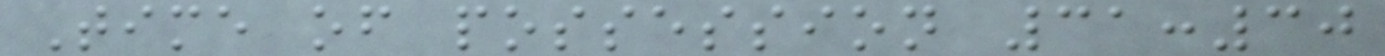Time of possession 31:30
